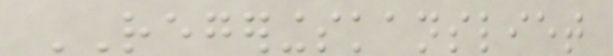REGERINGSKANSLIET
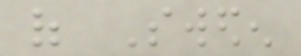of Sweden
